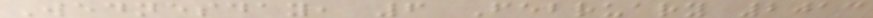Wednesday, 6 February 2013
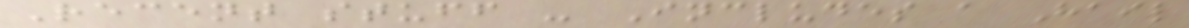Recent stuff - Includes a Hail
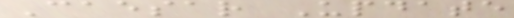Caesar Update
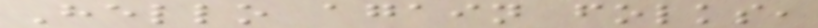Hello again folks,
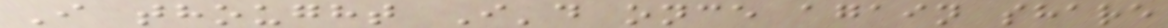I thought I'd once again share
